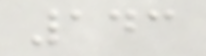143
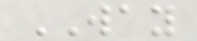WAY
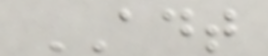ADT
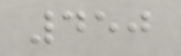450
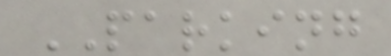PARKING
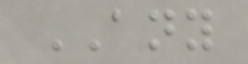ANY
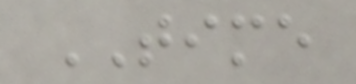TIME
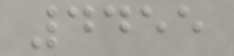4455
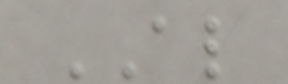AL
